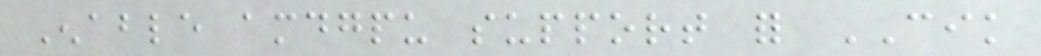Enable amdgpu support for CIK
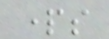parts
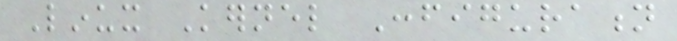Linux Kernel Configuration
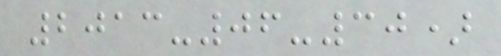2013-06-30)
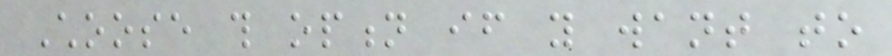Choose this option if you want to
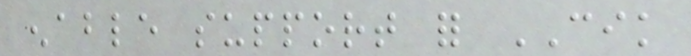enable support for CIK
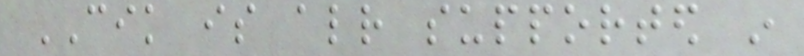CIK is already supported in
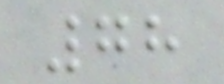78
